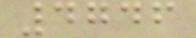4746
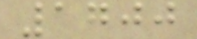1700
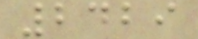2429
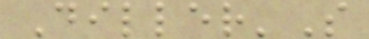Diller'S
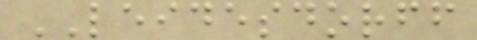LEIDESDORFF
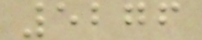5276
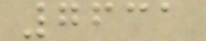7631
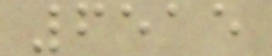6515
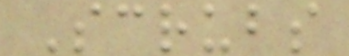Scrubs
